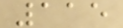115
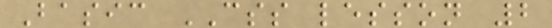Basic CSS lesson 2
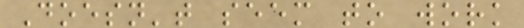Doesn't seem to work
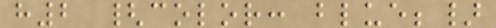h2 {color: blue;}
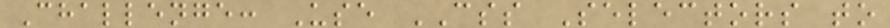Challenge: Use CSS Selectors to
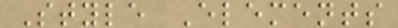Style Elements
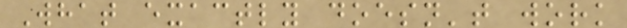What exactly doesn't work
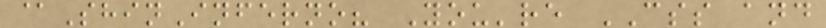@ShinInferno? You're CSS and
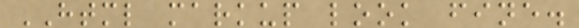HTML markup look fine.
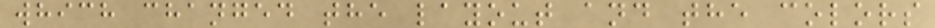which changed the layout and the colors
